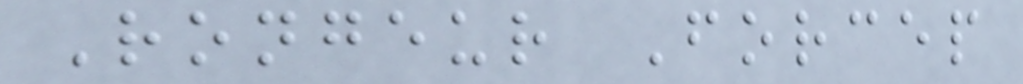Rongeur Forcep
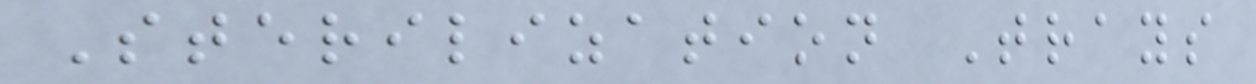Sterilization Trays
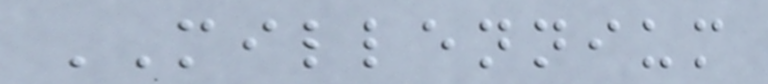MILLENNIUM
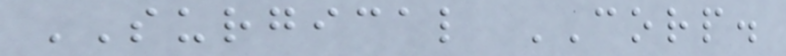SURGICAL CORP.
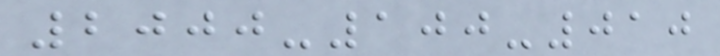2000-100-010
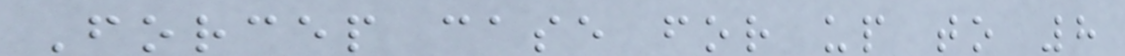Forcep case for up to 8
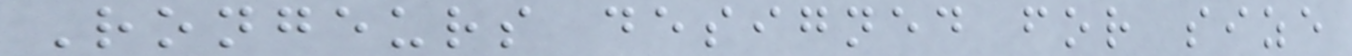Rongeurs designed for size
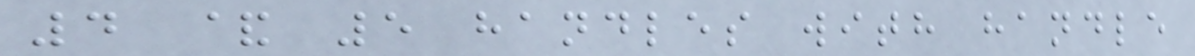4 & 5 handles with handle
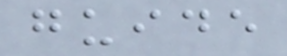guide
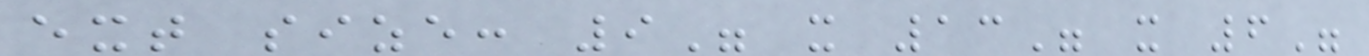ext size: 9" x 13" x 6"
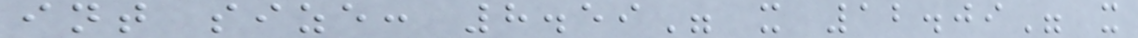int size: 8.59" x 12.09" x
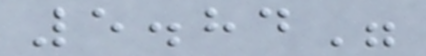5.84"
